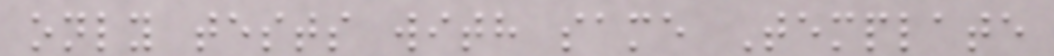only tests with same Template
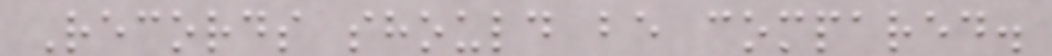Records should be compared.
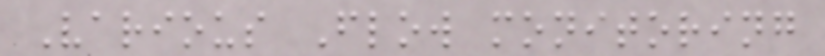Various Flow monitoring
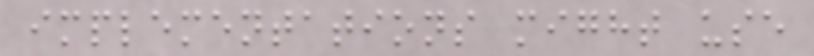implementations might use
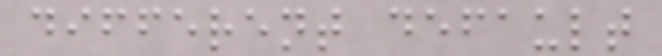different default
